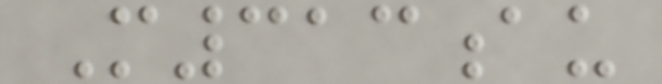M313au
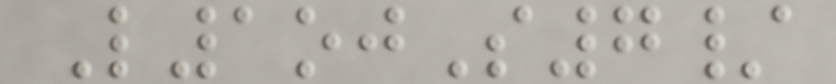L1ojS7/
